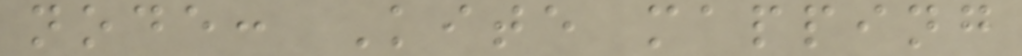node: Kite mapping
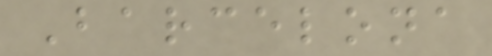Barcelona
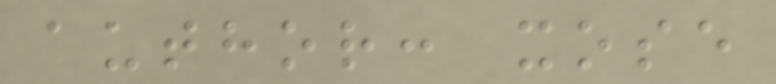author: xose
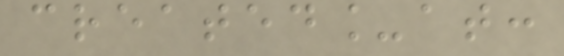created_at:
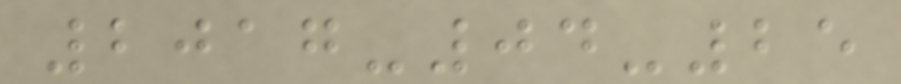2017-04-25
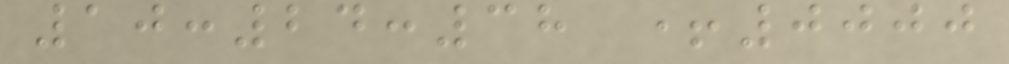10:24:38 +0000
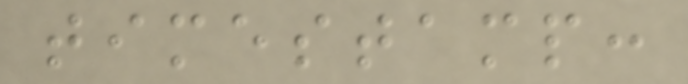timestamp:
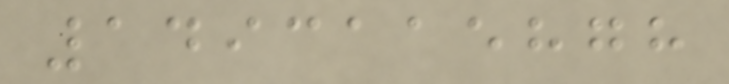1493115878
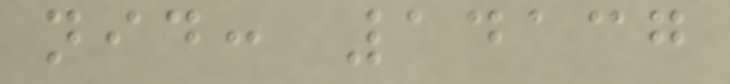nid: 14137
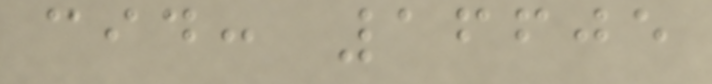cid: 16605
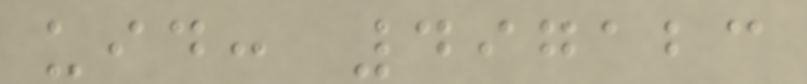uid: 497123
